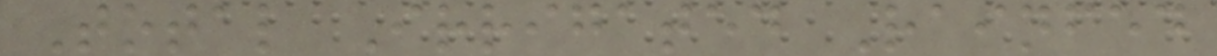Total Irrigated Rainfed
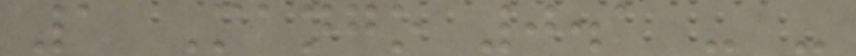1 Mango 0.1 - -
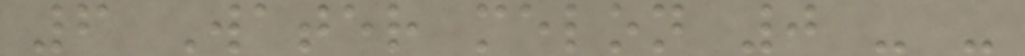6 Water melon 0 - -
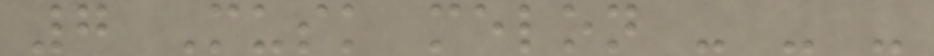7 Musk melon - - -
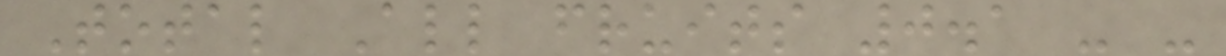Total All fruits 0.1 - -
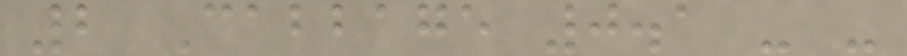2 Cabbage 0.1 - -
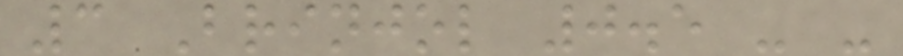3 Brinjol 0.5 - -
